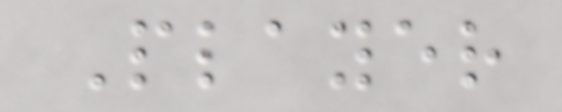Player
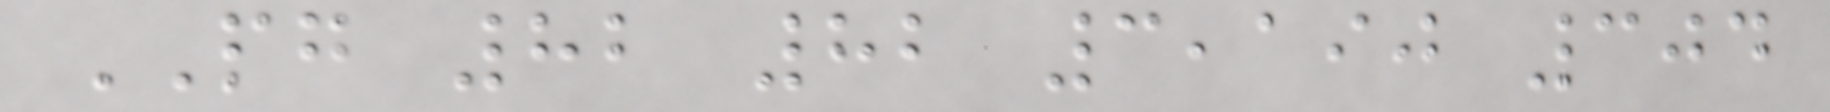PG 82 82 3,190 304
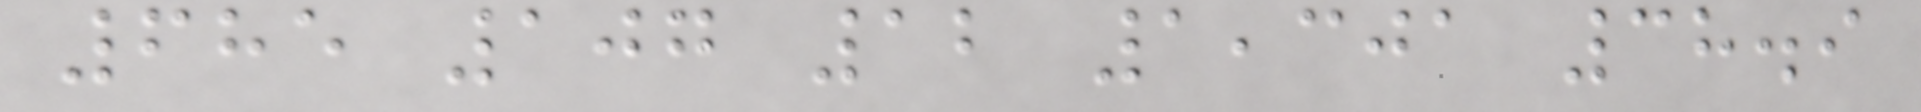685 107 12 1,301 38.9
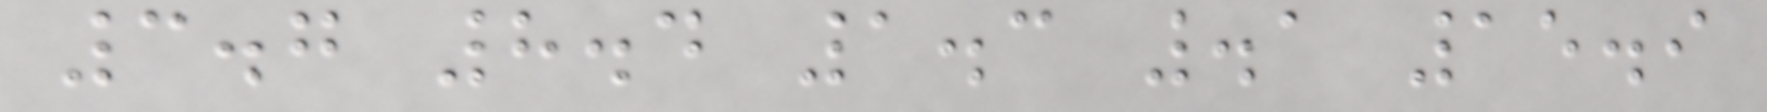3.7 8.4 1.3 .1 15.9
